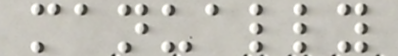manually
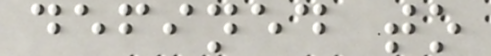defined to
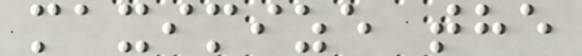maximize the
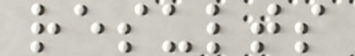results
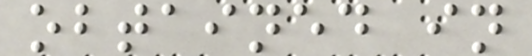obtained in
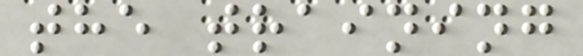the training
